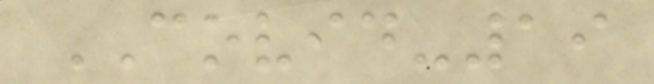COVID-19
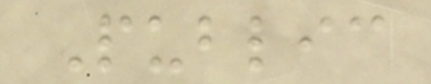Public
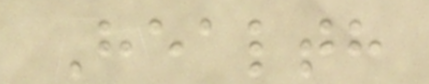Health
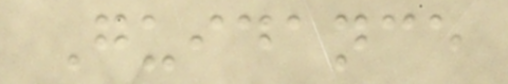Guidance
